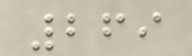269
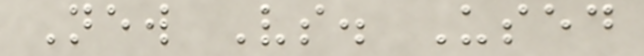New Vs. Used
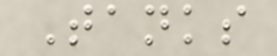Tanks
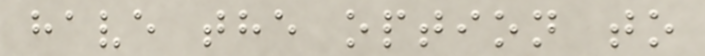have the option to
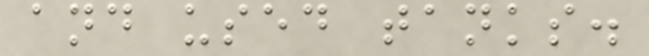and used tanks.
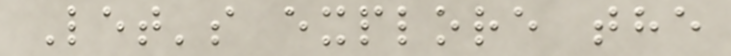Let's explore the
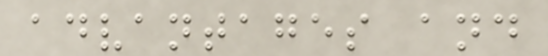advantages and
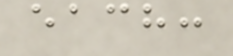each:
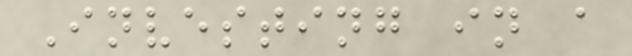Investing in a
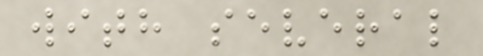with several
